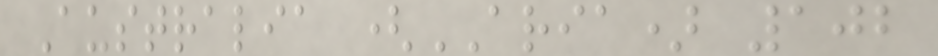Australia (ARIA) 102
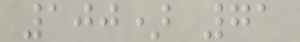100) 71
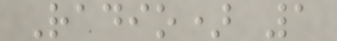Radio) 1
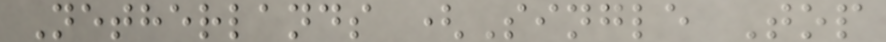Netherlands (Single Top
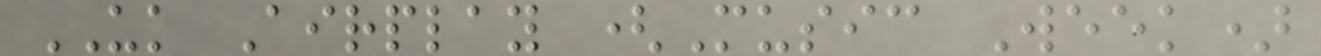UK Airplay (Music Week)
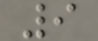9
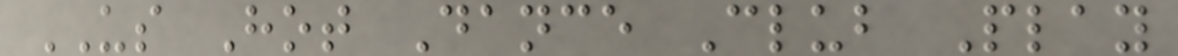US Hot Dance Club Play
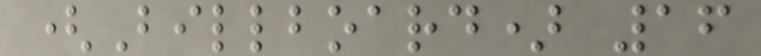(Billboard) 16
